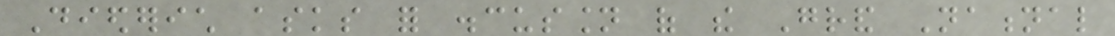Diederich asks for discussion of the Grand National
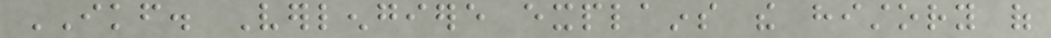IKF. Verlengiere explains the history of
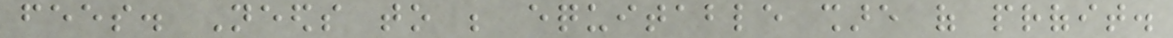fees. Needs to be equitable share of profit.
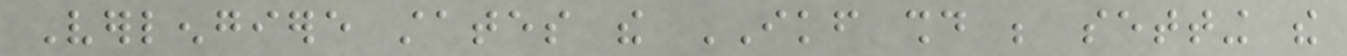Verlengiere states the IKF should be setting the
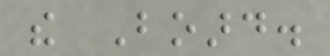the Board.
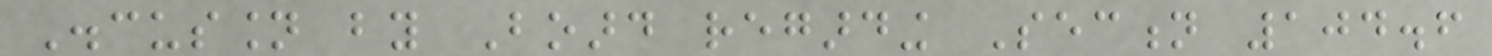Discussion by Board regarding Section 104.6
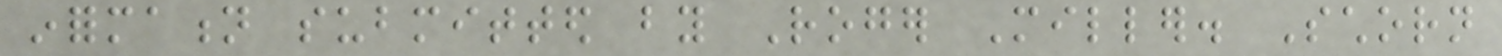information submitted by Roger Miller. Schorn
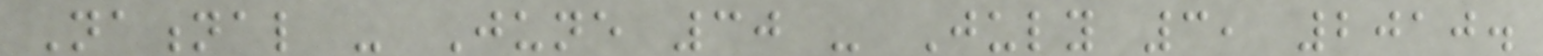National - June 30 - July 3, 2010.
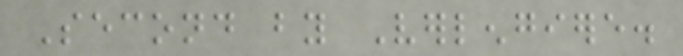Second by Verlengiere.
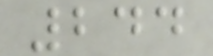244
